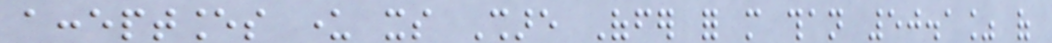acceptances under its Share Offer for more than 50.1% of
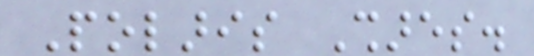Polaris Shares.
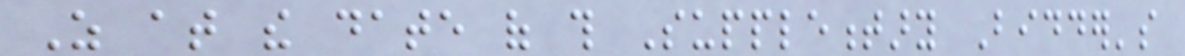As at the date of this Supplementary Bidder's
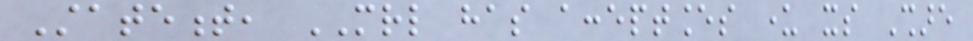Statement, MRL has acceptances under its Share
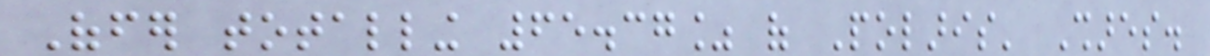Offer totalling 65.37% of Polaris' Shares.
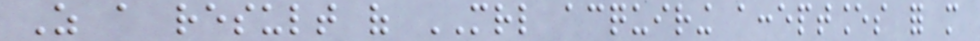As a result of MRL acquiring acceptances for more
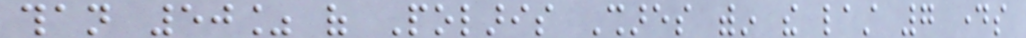than 50% of Polaris Shares within the last 7 days
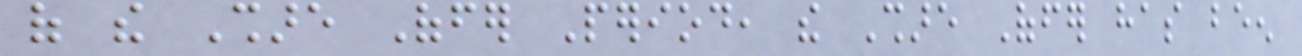of the Share Offer Period, the Share Offer has been
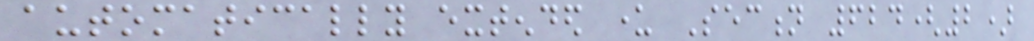automatically extended under Section 624(2)
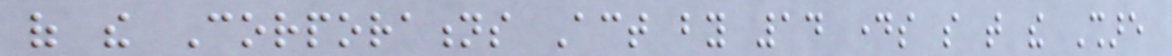of the Corporations Act by 14 days so that the Share
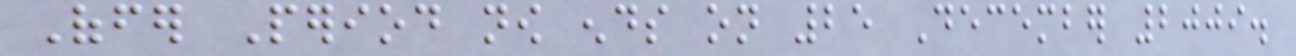Offer Period now ends on 25 December 2009.
